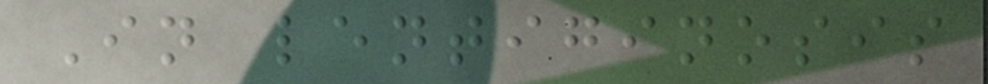In lentiginosis
